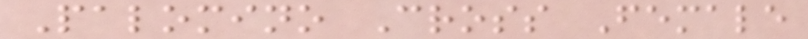Palomino Cross Female
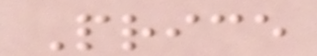Price
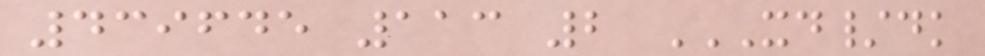439645 113 2 XD/DK
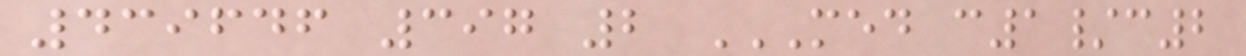439646 397 2 MED C1/C2
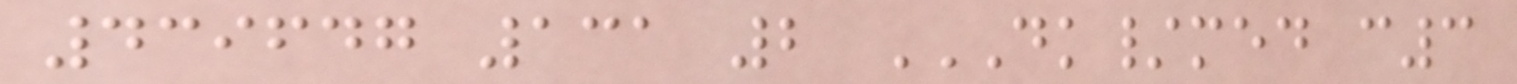439647 131 2 DK/MED C3
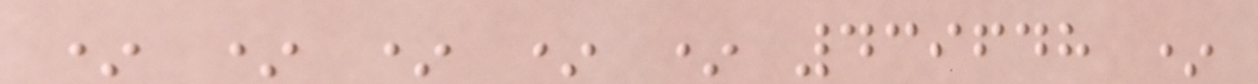* * * * * 439648 *
